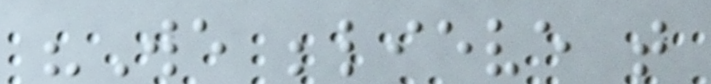"We believe that
